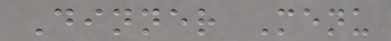Dinner Menu
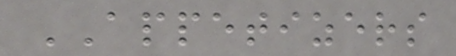APPETIZERS
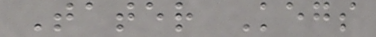Tater Kegs
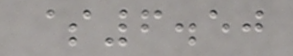$6.50
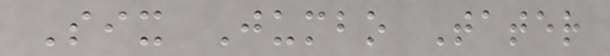Six Jumbo Tater
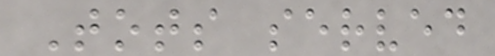Tots served
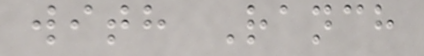with Ranch
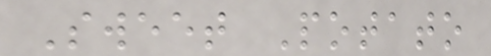Sweet Potato
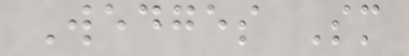Wedges Sm
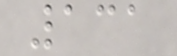131
